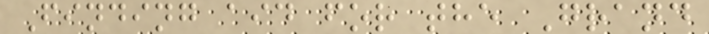Finding aid for the Grand
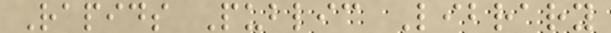Rapids Public Library
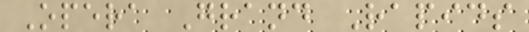Opera Grand Rapids
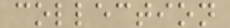collection
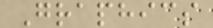Graphics
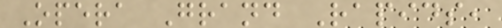Opera Grand Rapids,
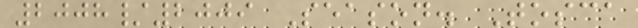2008/2009 Season. Tosca
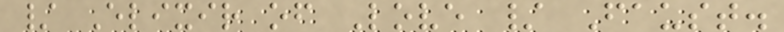/ Elixir of Love / Faust.
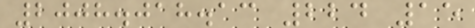2008.018.13 224 15
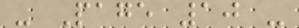- Page 10 -
